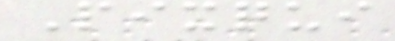Pixqui
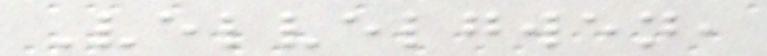Velvelgwen,
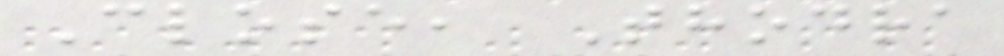Close, Thodra
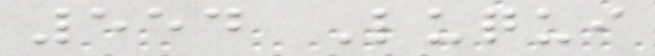554 Luqui
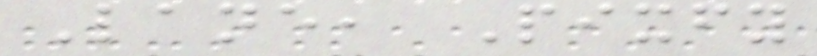Lane, Pixfy
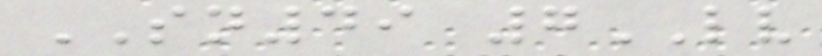SN49 7LV
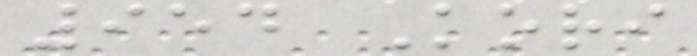954 Kori
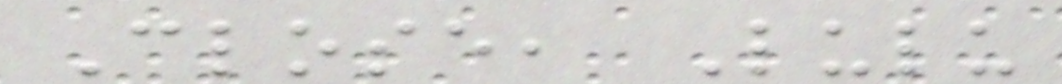Close, Lulu
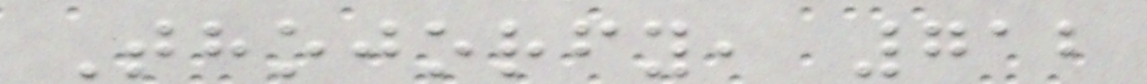Thojorfy, 712
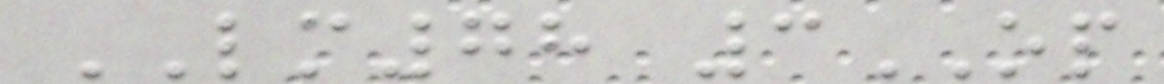LM78 3OP
